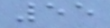55
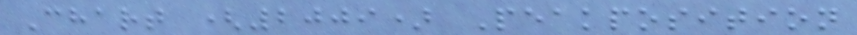Chart (2009) Peakposition
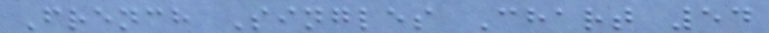French Singles Chart 54
